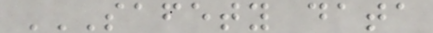SAFETY DATA
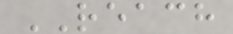REACH
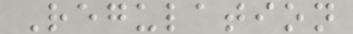Regulation
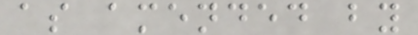as amended by
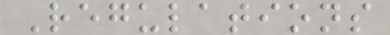Regulations
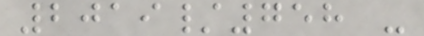2019/758 -
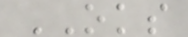OKS
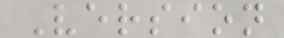Version
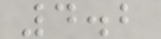4.2
